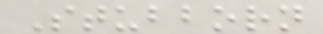Stubborn
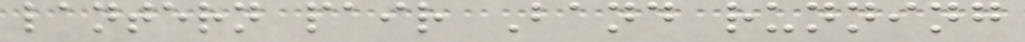lantern pair Band running
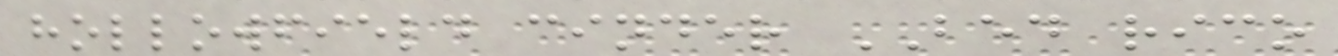hollowfield cinder BED rico
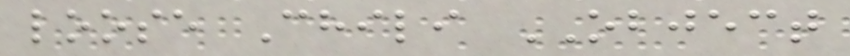loose Chili OBJECT
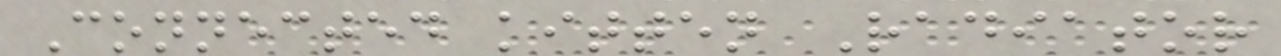Connected kitten Radiator
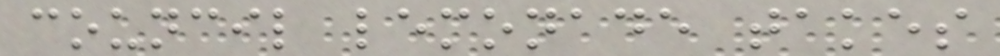council lemonade takes
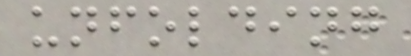unfolding
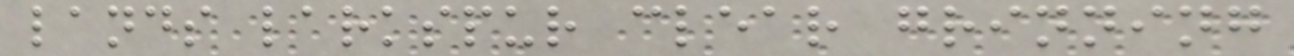lands larkspur clear grinning
